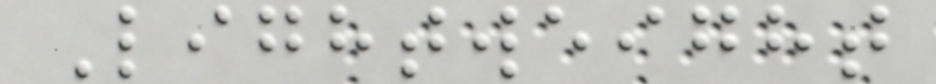Lightweight
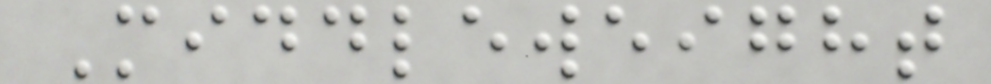Middleweight
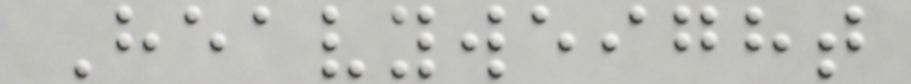Heavyweight
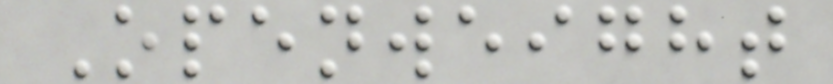Openweight
